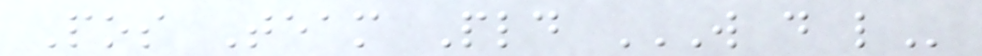Pos Team Pld W D L
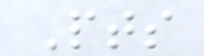Pts
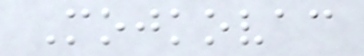Mojkovac
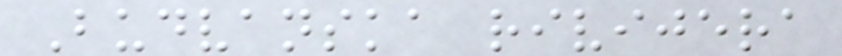Budvanska rivijera
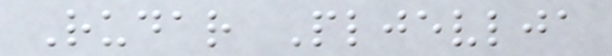Rudar Pljevlja
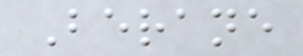Berane
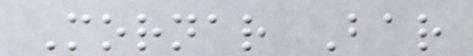Mornar Bar
